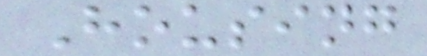Housing
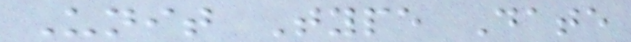Unit Type Date
